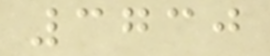3730
